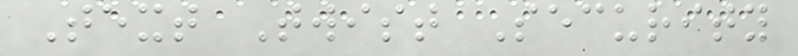Text Twist Security
